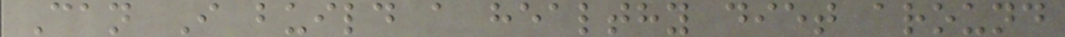Can I build a healthy diet around
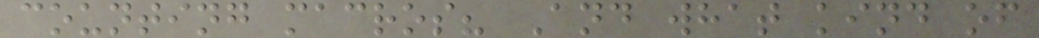counting macros? And what kind of
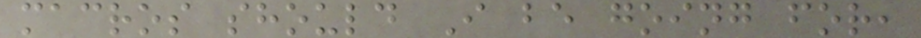macros should I be going for,
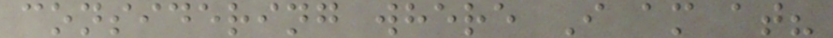considering where I am at?
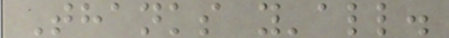Thanks y'all.
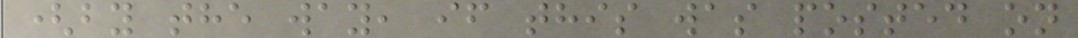(by the way, if this was posted on
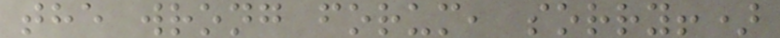the wrong forum, sorry!)
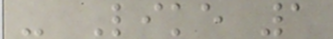- Like 1
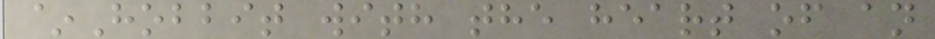~Hobbit with the heart of an
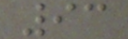93
